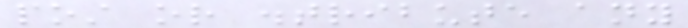post or distribute any
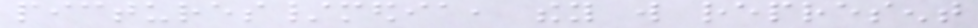pictures/media, they will represent
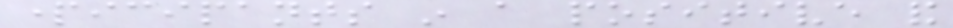participants in a positive and
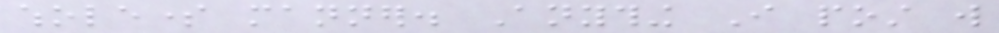wholesome manner. Anything I post will
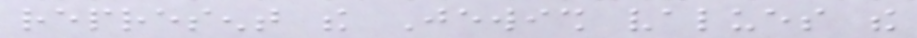represent the Jewish values the
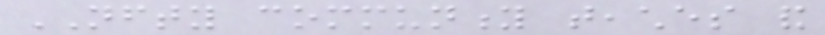NFTY community teaches and
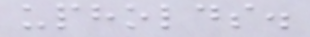upholds.
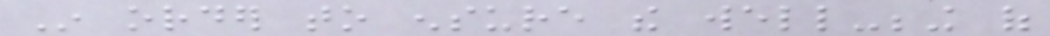In order to ensure the well-being of
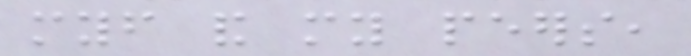myself and my peers,
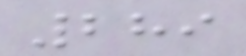289
